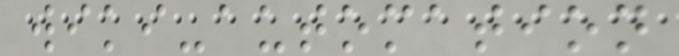wiki-automation
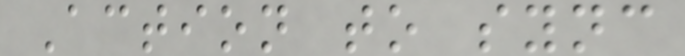Action to sync
